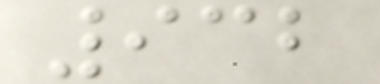932
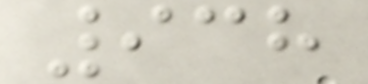938
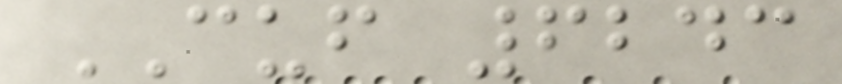CUF 6243
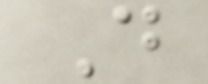D
